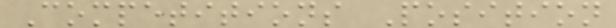Competitions Position
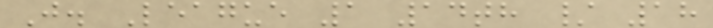J. League 1 14th / 18
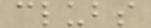clubs
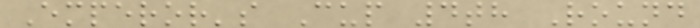Emperor's Cup 4th Round
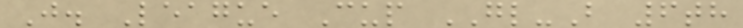J. League Cup GL-B 6th
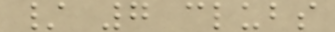/ 7 clubs
